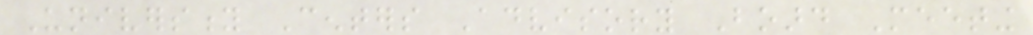University Centers Advisory Board Meeting
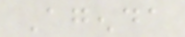Agenda
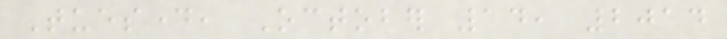Tuesday, October 14, 2014
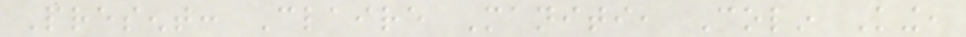Present: Claire Maniti, Colin King,
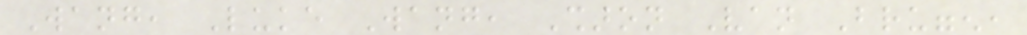Wang, Luke Wang, Sharon Van Bruggen,
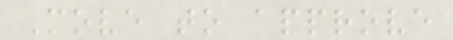Move to approve
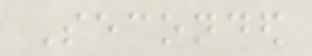Seconded
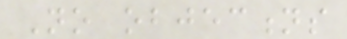No objections
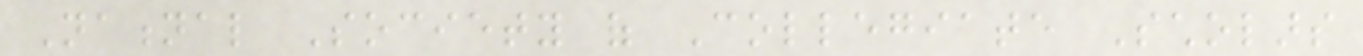National Society of Collegiate Scholars
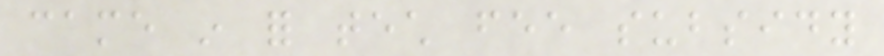came in for tech fee subsidy
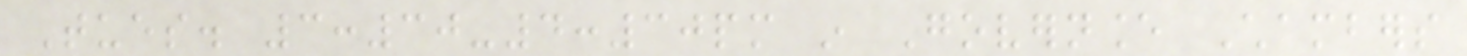Tues. 3:30-4:30pm in Governance Chambers
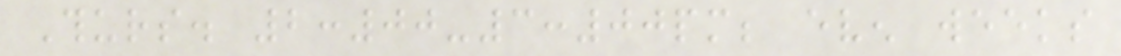Thurs. 2:00-3:00pm; even weeks
